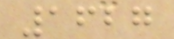1627
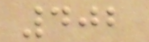402
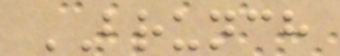BRUNCH
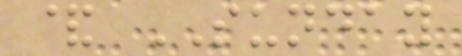& SUNDAY
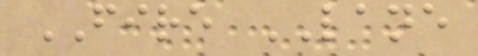FIRE LANE
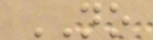NO
